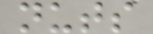nuts
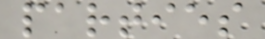parties
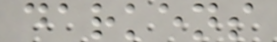darkens
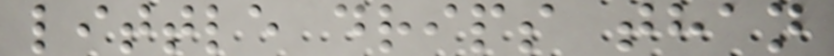little drips than
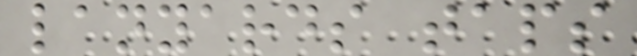lanyards taps
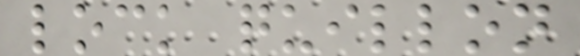lock quillon
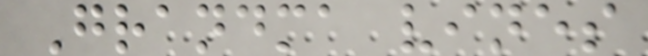Grandma vines
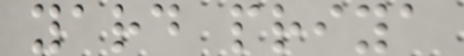yard priya
